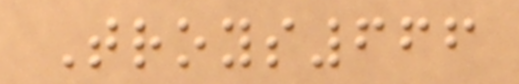Troys666
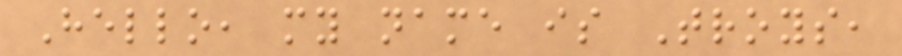Hello, my name is Troys,
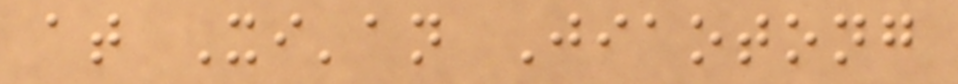at Xi'an Jiaotong
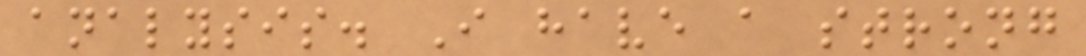analysis. I have a strong
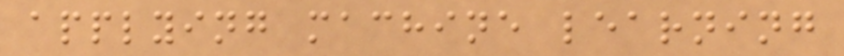applying machine learning
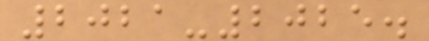2021-2025.
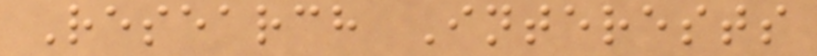Research Interests
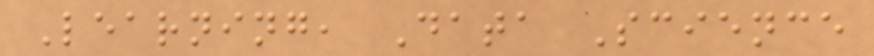Learning, Data Science
